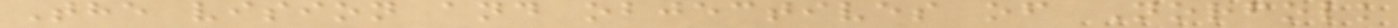The vision and objectives of Norfolk
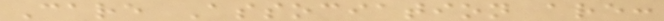Care Association are:
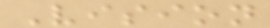Vision
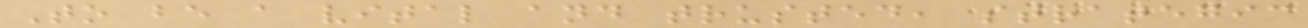To be a vital and trusted, strategic
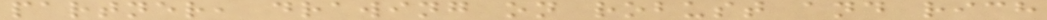partner, drawing on robust and rich
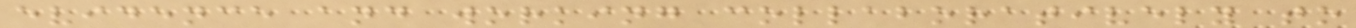evidence and working collaboratively to
